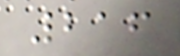216
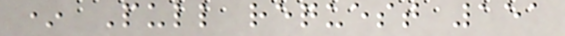* Pull request 151
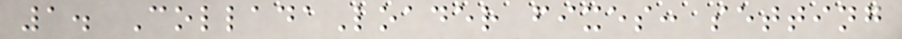1. ColladaLoader fixes: setting
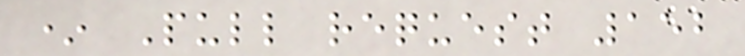* Pull request 152
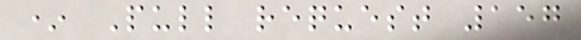* Pull request 157
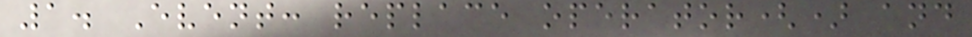1. Event: replace operator() and
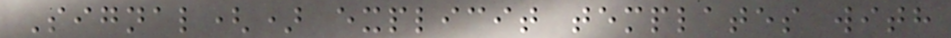Signal() explicit templates with
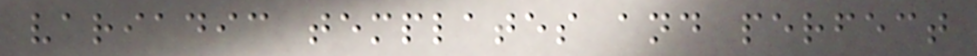variadic templates and perfect
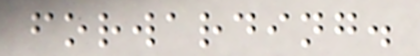forwarding.
